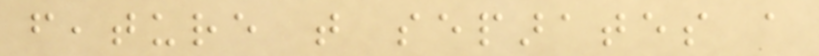feature that separates a
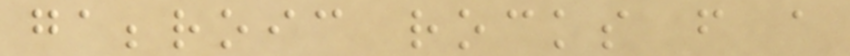gabbroic rocks from a
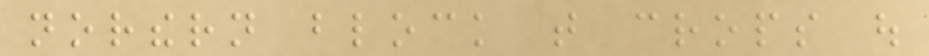northern block that crops out
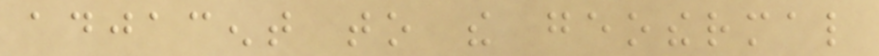adjacent to the geothermal
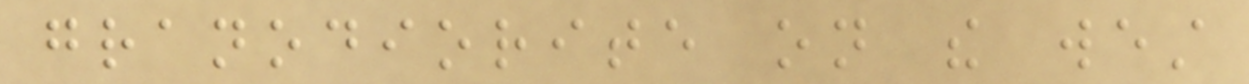granodiorite on the west
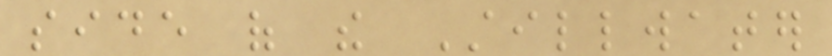side of the Stillwater
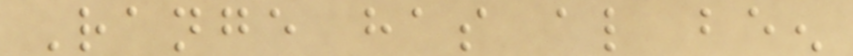Range has also been
